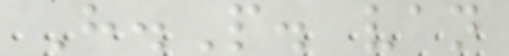H.P. van
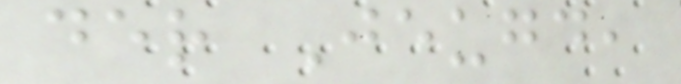der Jeugd,
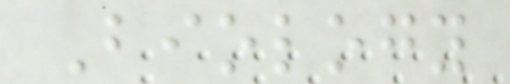Biology
